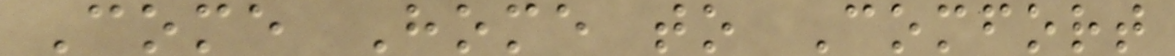Come Home to Comfort
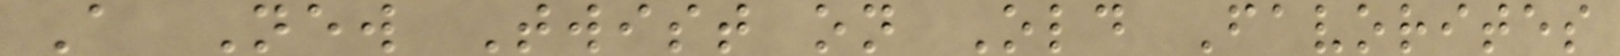A New Twist on Old Favorites
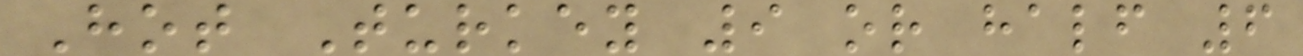Hot Turkey 9 or half 6
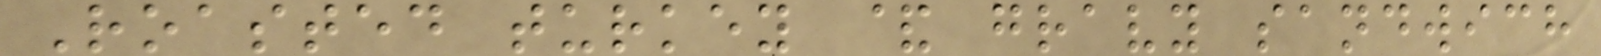Roasted turkey & gravy sandwich
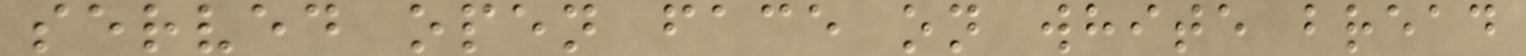served open face on white bread
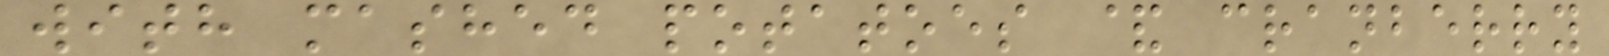with mashed potatoes & cranberry
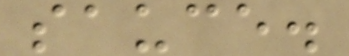sauce.
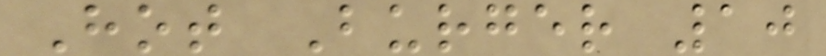Hot Burger 10
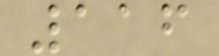116
